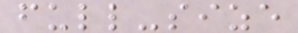full-size
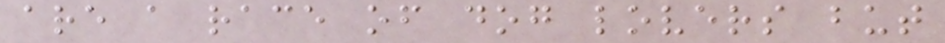are a race of dog lovers but
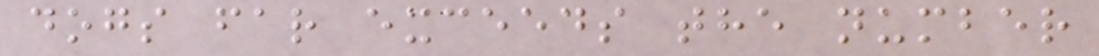dogs far exceeds the number
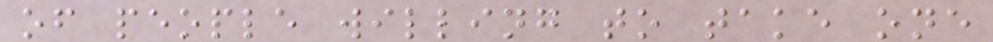of people willing to take one
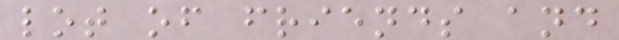lot of friends and
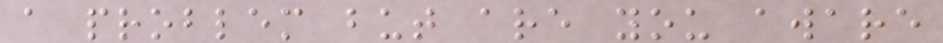a problem but are you aware
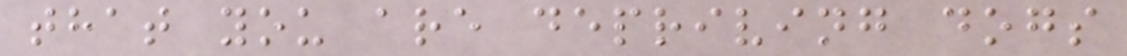that you are depriving dogs
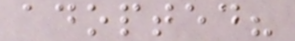adopted?
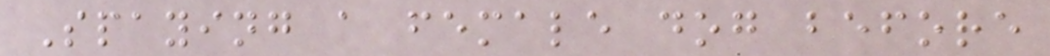Spaying a female dog before
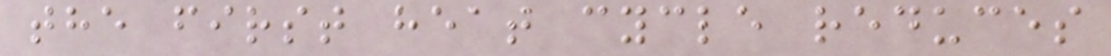the first heat cycle reduces
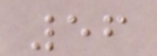56
